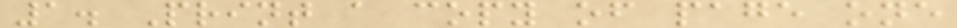1. Print a copy of page one
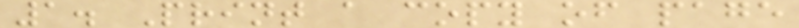1. Print a copy of page
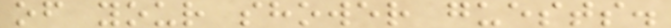of your shower guests.
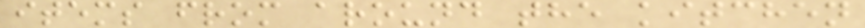items from around the kitchen
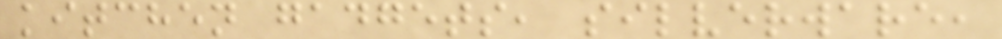kitchen gadgets, silverware,
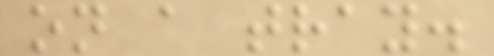on a tray.
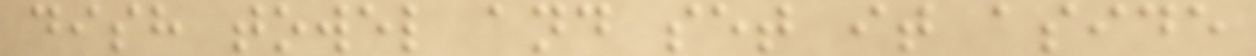dish towel and set it aside
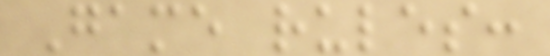Game rules:
